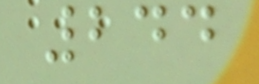244
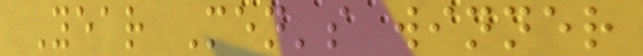Year Men's winner
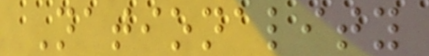Nationality
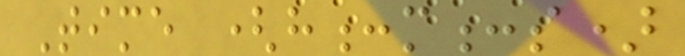Time (h:m:s)
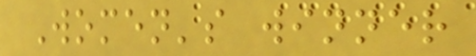Women's winner
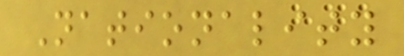Nationality
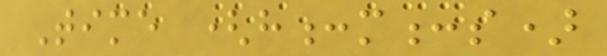Time (h:m:s)
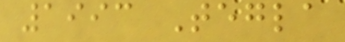1993 Tegla
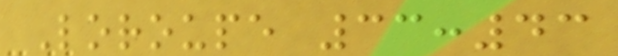Loroupe 33:43
